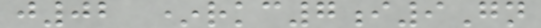j02 *rkc7i9Gn
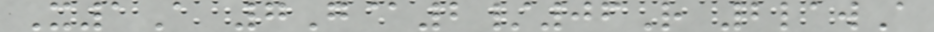X1A 7G@2/06R 2lawA
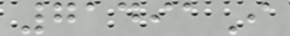71491I
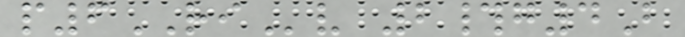p6RIv 2#g4B
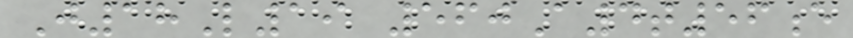J18L19 560A4t56e
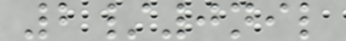2/0nil
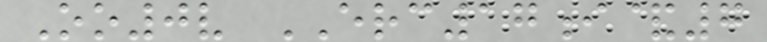Oo0v ERC17i&7
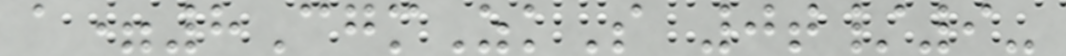a=8CgmZkS 0t/9-
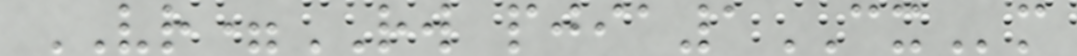VR=RW pjia1CXm
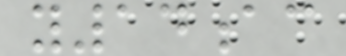y14ac
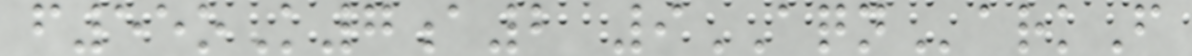f55oK7a2 9AQNarkF
